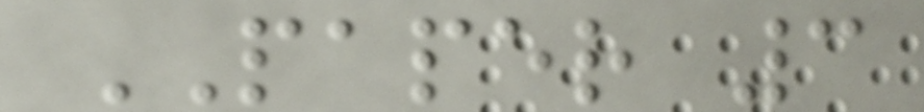PAPER 3
